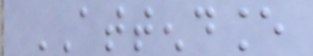ATTENDANCE
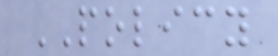POLICY
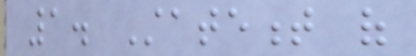1. Statement of
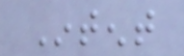Intent
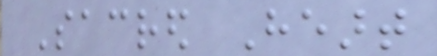Sacred Heart
